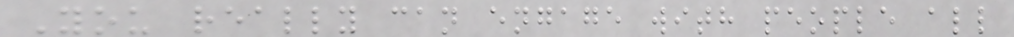You really can engage with people all
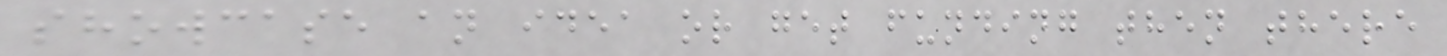showcase an idea or get funding then there
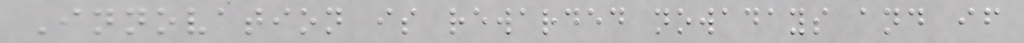Innovation is rewarded nowadays and if
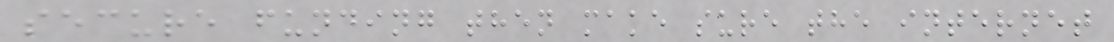secure funding then make sure the internet
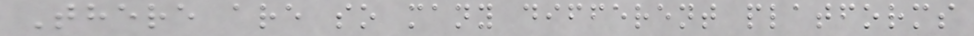There are so many different platforms
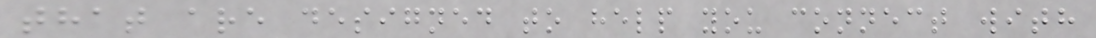that are designed to help you connect with
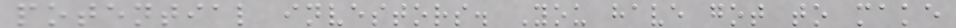potential investors. You have got to make
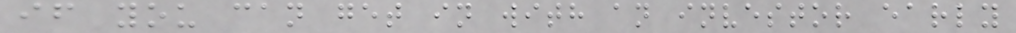if you can get in with an investor early
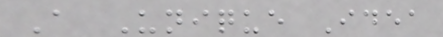A Unique Idea
